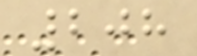208
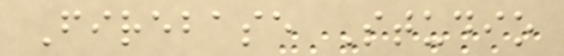Firebase Studio
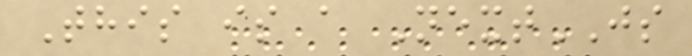This is a NextJS
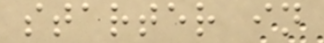starter in
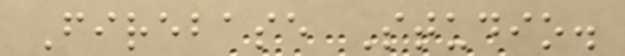Firebase Studio.
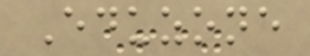Eduzone
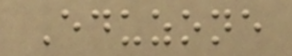Eduzone
